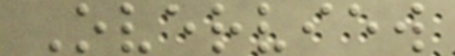Overview
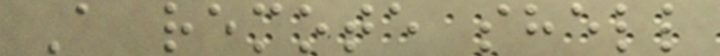A remote shell
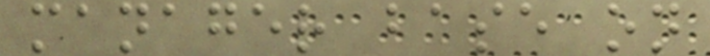manager base on
